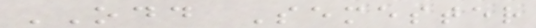ODD Semester
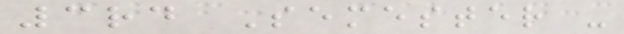3rd Semester -
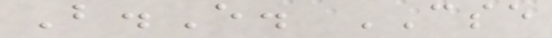B.E. CSE
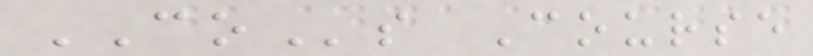COs Course
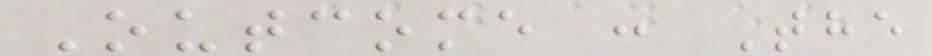Outcome : The
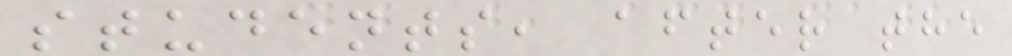students, after the
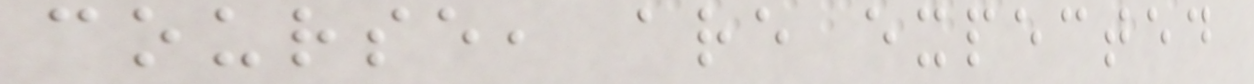course, are expected
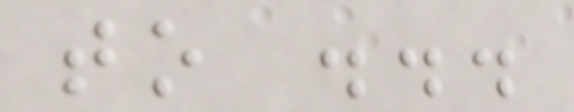to ...
